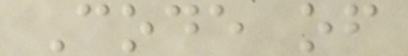Code of
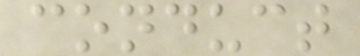conduct
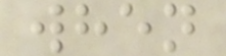when
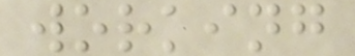working
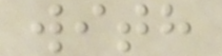with
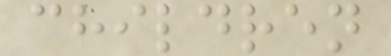children
